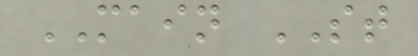MAIN ST
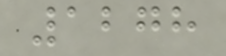1278
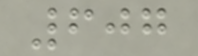607
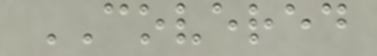COVERED
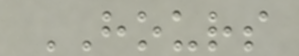HOURS
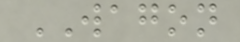WAGON
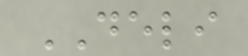DELI
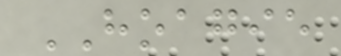HOAGIE
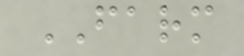FARM
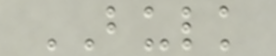BULK
